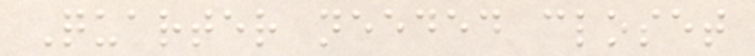Quarter needed closet
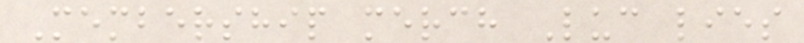Membership merch Luc lies
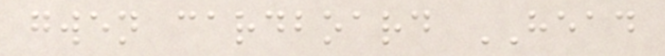gwen cardboard HEAD
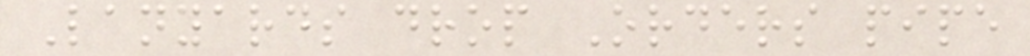Lanyards drop Orders pipe
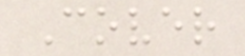Cover
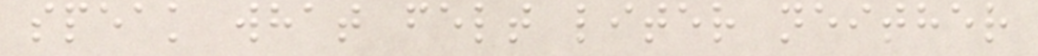speak what felt liter neither
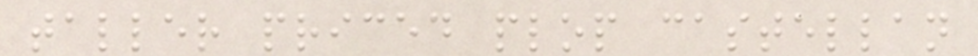taller priced plop castellan
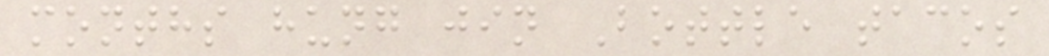months hung jin Bottle tacos
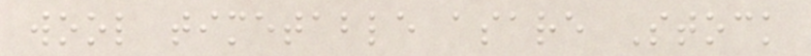wool timetable asare Stock
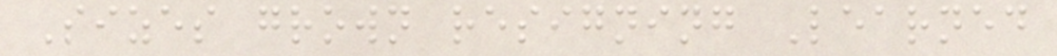Sizes grown resigning Learned
